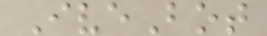IveBot
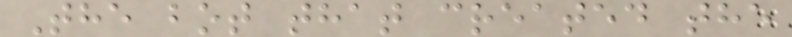The bot that created the
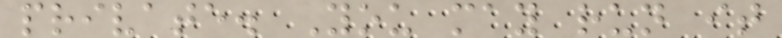private. You may run it
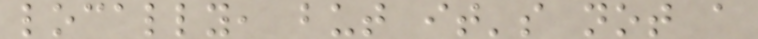locally, but it's not a
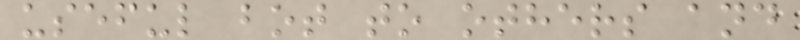useful bot to others and
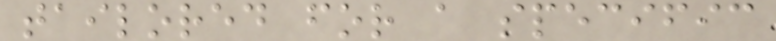tailored for a specific
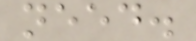need.
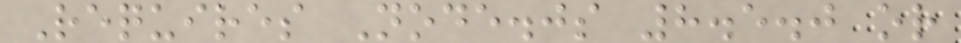Requires Node.js 8.5.0 or
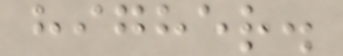higher.
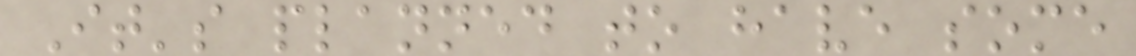It's planned to have some
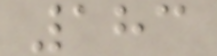183
